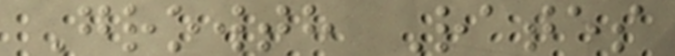Growth Rates
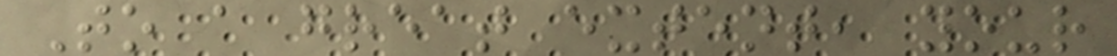To a great extent, your
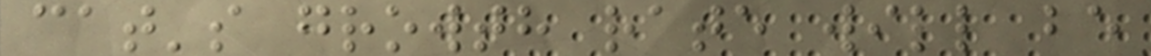cat's growth rate will be
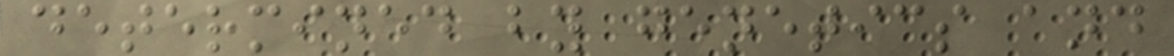determined by genetics and
